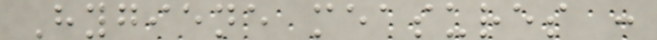Hygiene measures :
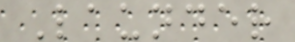Launder
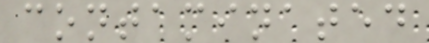contaminated
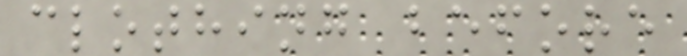clothing before
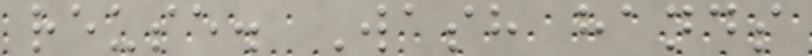reuse. Wash hands
